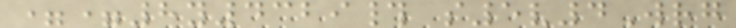==8y4329# s5v4Wrg
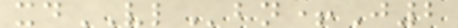xdVLbn+J2
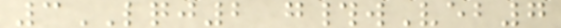3LQJ2 g#wVeb7
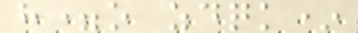h=o zdqk*
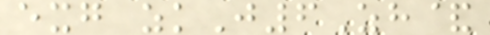exg zkJ6Zh&
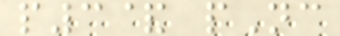p3& pNc
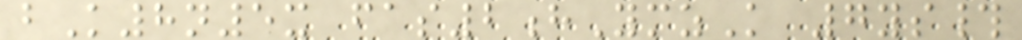bK8n5x fas2hYmzK 7ys#
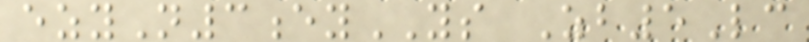ezyN3eyYS Zb5Lc
